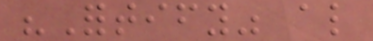"Fortify" also
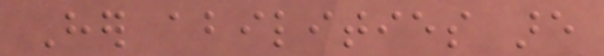Her abilities are
